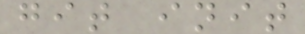git init
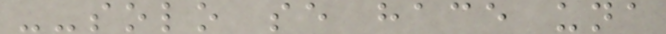--solo se hace una
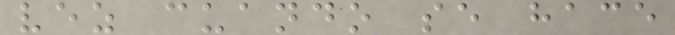vez cuando se hace
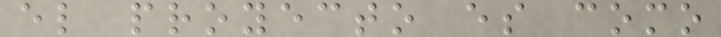el proyecto es como
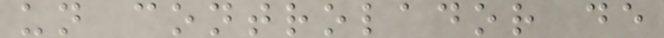un controlador de
